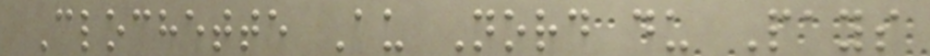Clochette Au Nord du Pays
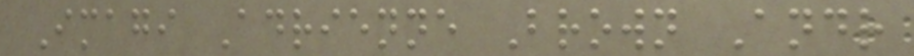Imagi Adrienne Brown Andr
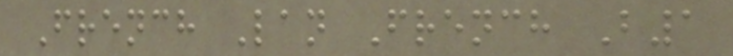French Lan French B1
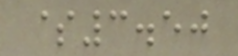$3.50
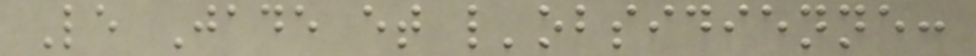Le Jade et l'obsidienne:
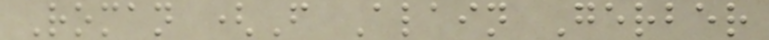Roman (F Alain Gerber
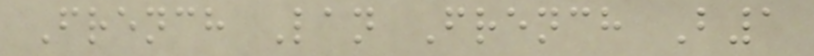French Lan French B1
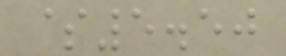$5.50
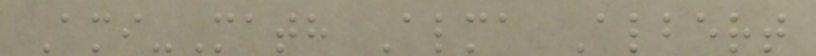Ami-Math Alma Albert
